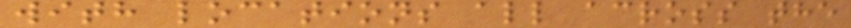with locations all across the
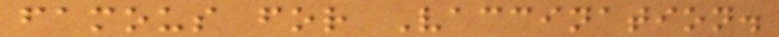famous for Vaccination.
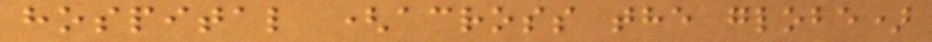hospital (across the globe)
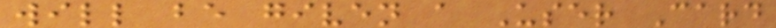will be given a User Card
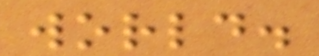world.
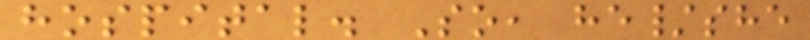hospital. So, he/she
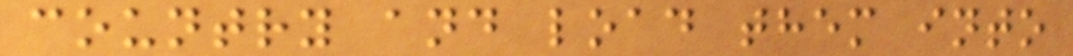country and load them into
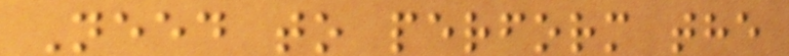Need to perform the
